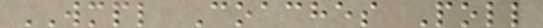WMPL Coaches Poll
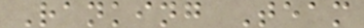Ranking Team
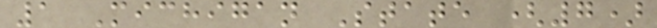1 Michigan State (7)
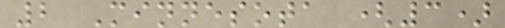2 Minnesota (3)
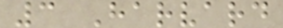3 Harvard
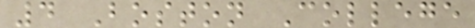4 Boston College
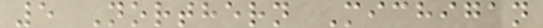5 Northern Michigan
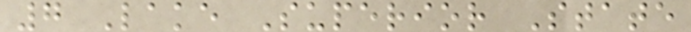7 Lake Superior State
